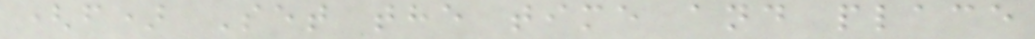(f) Set the time and place
